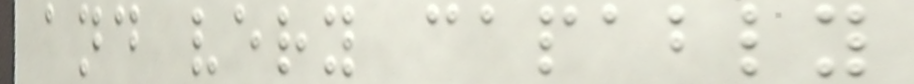and very capably
